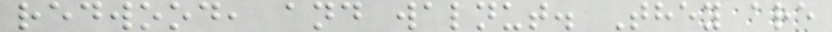redwood, and walnut. They are
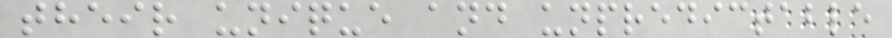their unique and unpredictable
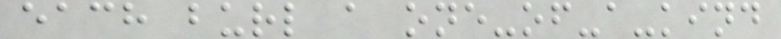each burl a one-of-a-kind
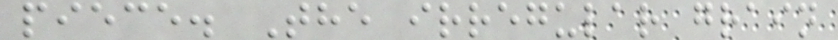piece. The irregular grain
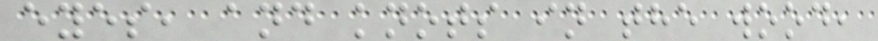eyes, and knots in the wood,
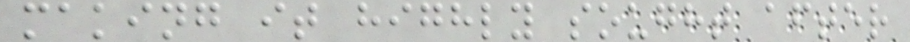making it highly sought after
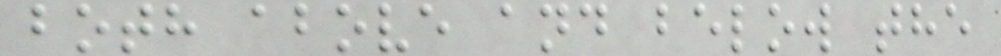both above and below the
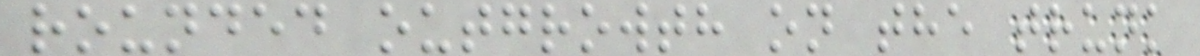rounded outgrowth on the trunk
